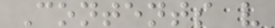Contents v
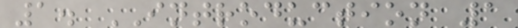1. INTRODUCTION 1
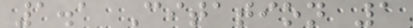1.1 Citation 1
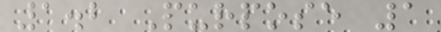1.2 Purpose 1
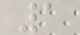1
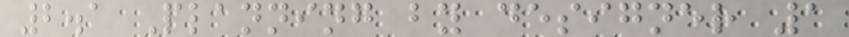2.1 Planning by designer 1
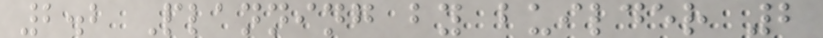2.2 Planning by builder 2
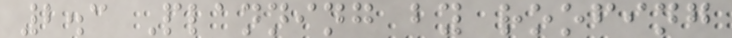2.3 Planning by roofing
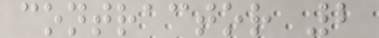contractor 2
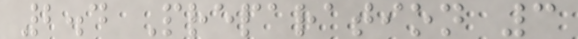2.4 Preparation 3
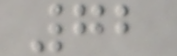72
